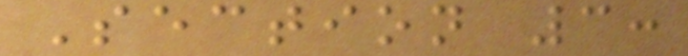Section 3:
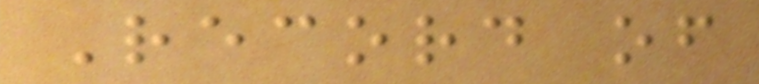Record of
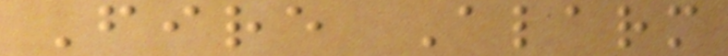Fire Alarm
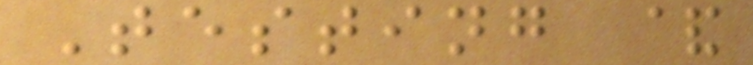Testing &
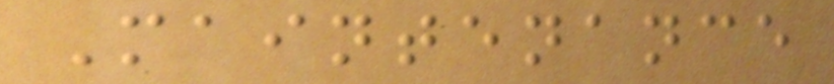Maintenance
